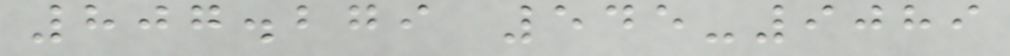807.279 545-9089
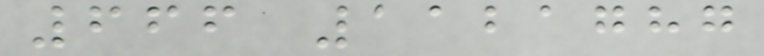666 1121787
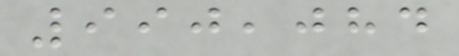990,084
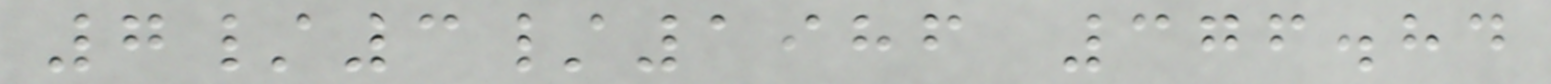7/3/1986 376.84
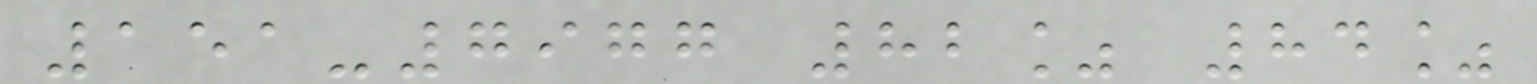151-7977 82% 84%
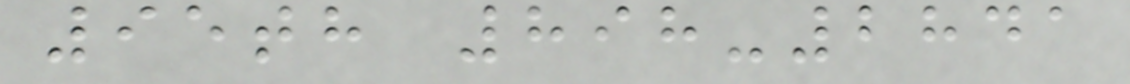95th 898-2841
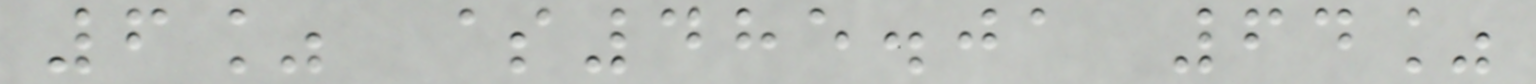6% $485.01 64%
